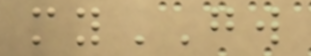myGW
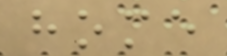home
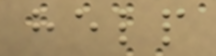help
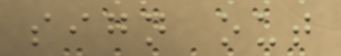sign out
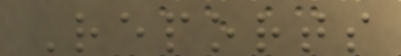Reports
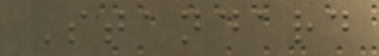Standard
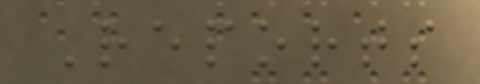Reports
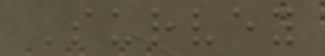Survey
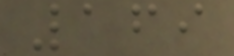169
